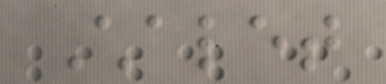Chalet
